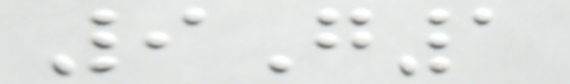9G1
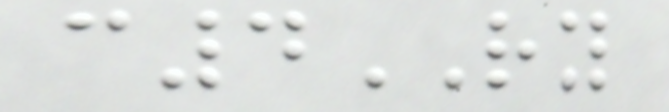c4RY
